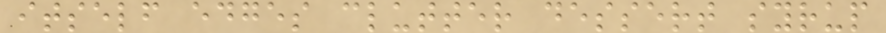itself edges clutter dessert syrup
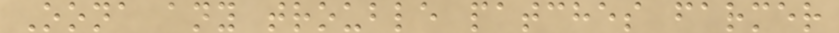Oona any trouble patches farmer
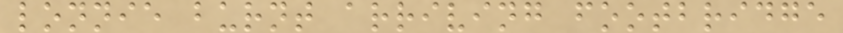lonnie burnt arriving footbridge
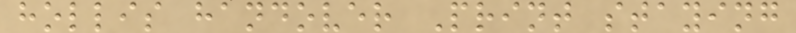hollis handover Print staying
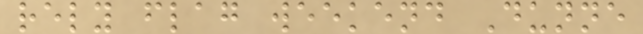rely flag weekend Dunne
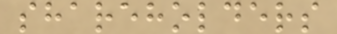shareholders
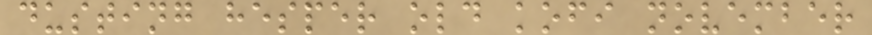dusting hesper old kofi november
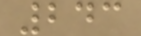243
